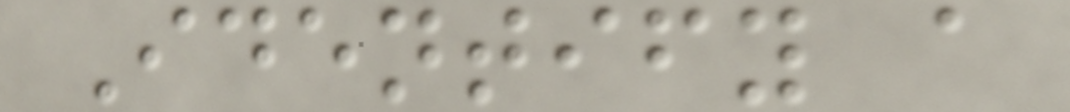Identify a
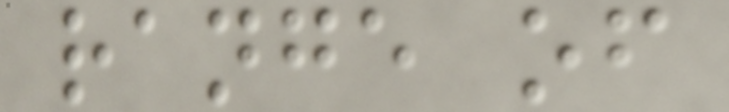range of
